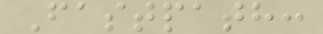Fastpath:
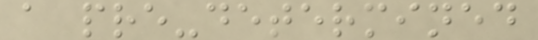a pre-determined
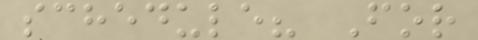schedule? For
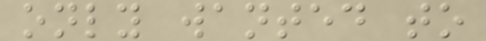only wanted to
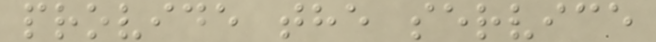provide the service
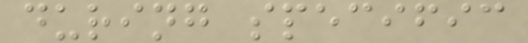during specific
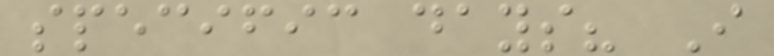specific days? I
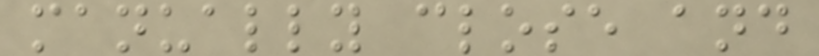manually close and
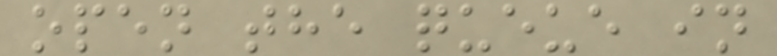open the queue in
